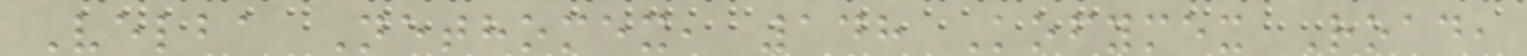Velba Nethomex, 148 Kofymex Road,
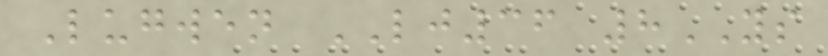Lugwen LJ36 8YS
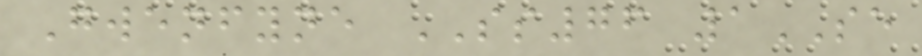Gwenfyne SS76 1SE
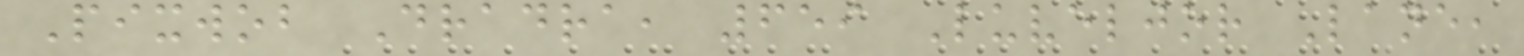Pixwob Dradra, 659 Luveljor Lane,
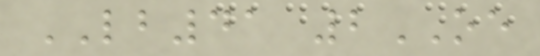LB41 2OE
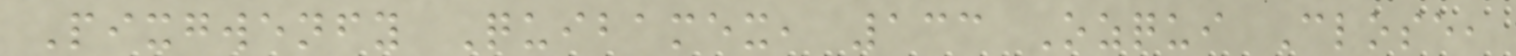Pixgwenfy Quibamex, 133 Ozqui Close,
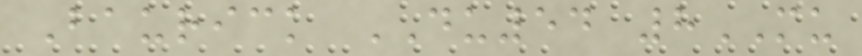Baurick DU54 8MU
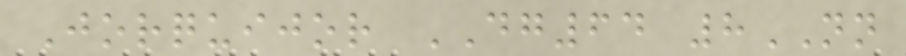Jorquijor DG64 8NN
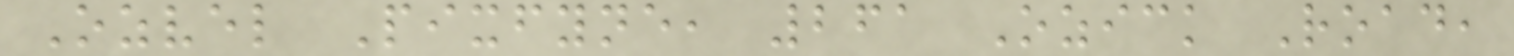Ozvel Pixfyne, 261 Ozick Road,
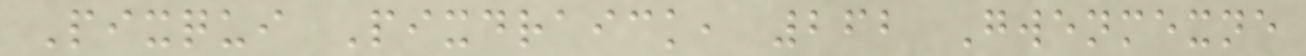Pixqui Pixdraick, 262 Gwenmexne
